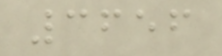3656
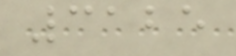3125
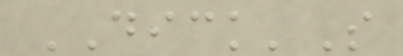DICK'S
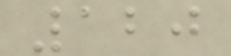120
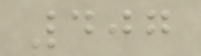407
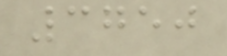3750
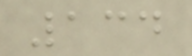134
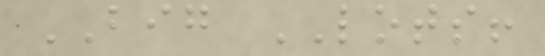BIG LOTS!
